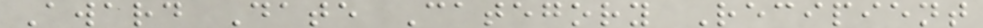Award Date Category Recipient
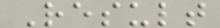Result
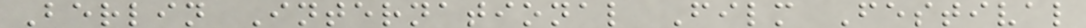Berlin International Film Festival
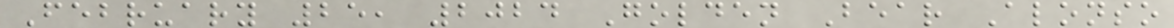February 25, 2024 Golden Bear Alonso
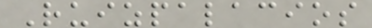Ruizpalacios
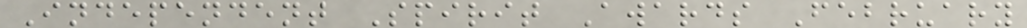Independent Spirit Awards February
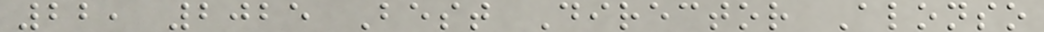22, 2025 Best Director Alonso
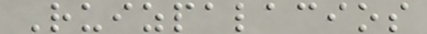Ruizpalacios
